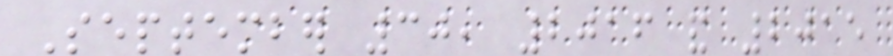September 30, 2016 and 2015
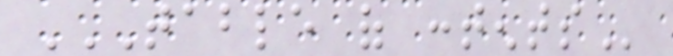TABLE OF CONTENTS
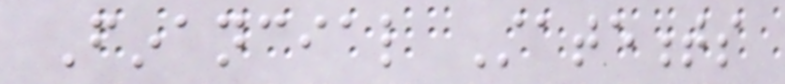Financial Statements
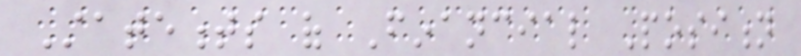Statements of Financial Position
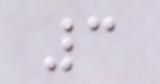3
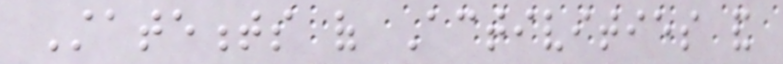Statements of Activities and
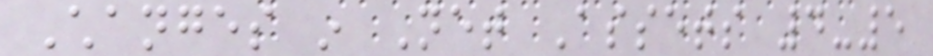Changes in Net Assets 4-5
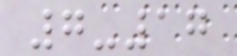7-17
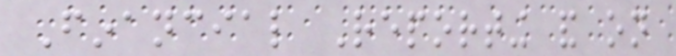Financial Reporting and on
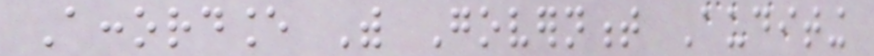Accordance With Government Auditing
